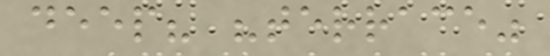deep? "terrace"
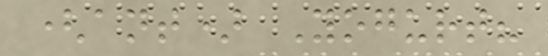(ant) Yogurt?
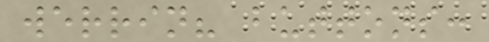werrin? buttons:
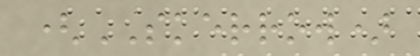(SKERROW)
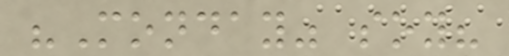"Monday" soy?
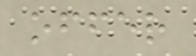offer
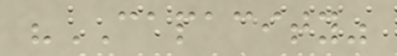"CAPACITY"
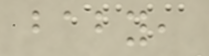baby,
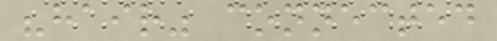"hair" connected
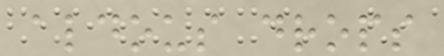aldous drops
